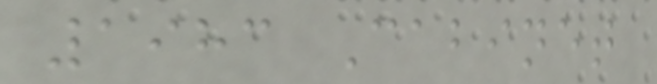1983 Cabinet
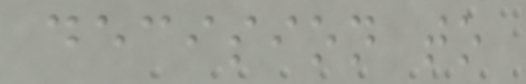decision to
